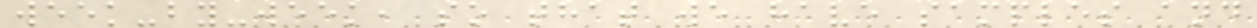week-by-week, so that we have samples and
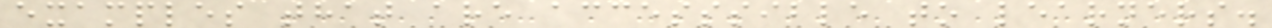examples that are accesssible to learners.
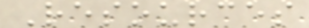Resources
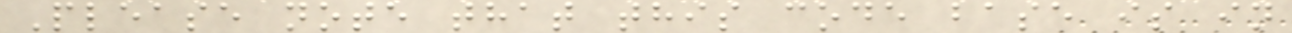Please note that this code base is in
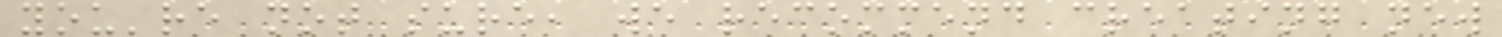you're not sure, we recommend creating new
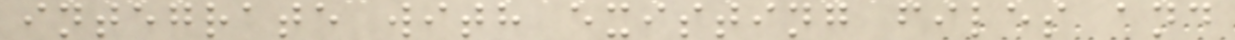integrate with existing files and
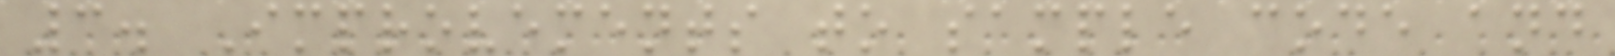3. Improvements to sample code and
